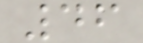46
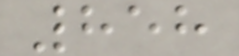858
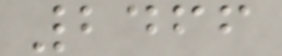2466
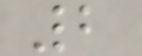2
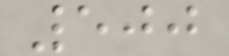500
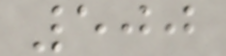500
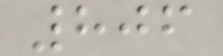806
